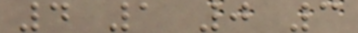4 1 0 3
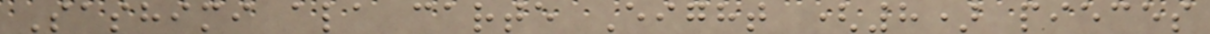Sashimi ala carte Eight (8) pieces
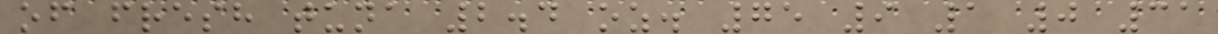of fresh tuna 2.4 oz. 75 9 1 0 31
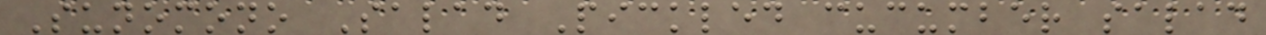Sunomono Salad Pickled cucumber salad
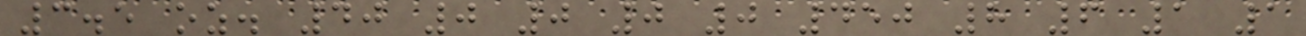3.5 oz. 40 0 0 0 0 450 8 6 1 1
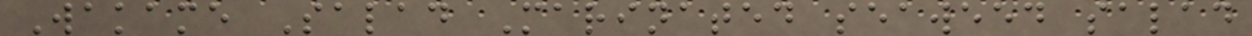Wakame Salad Marinated seaweed salad
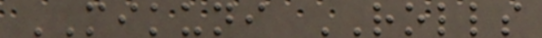MIKUNI ROLLS
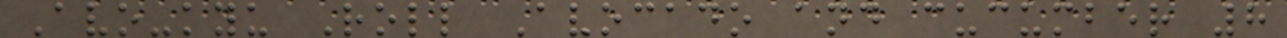Avo-kyu Roll Avocado and cucumber 8
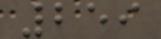259
